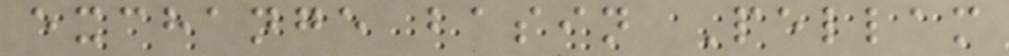exchange basin Pellam
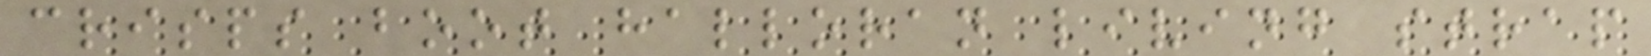crisps boot halloran living strap
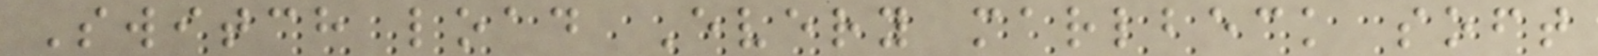Switch load Every marlbeck soft
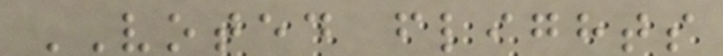VOTED flights
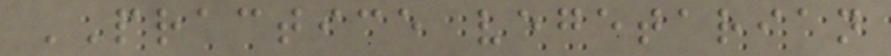PRACTICE vegetarian
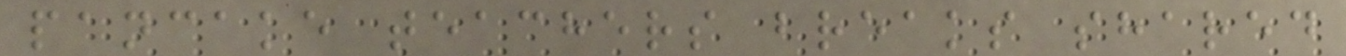pancake teachers breaks shared
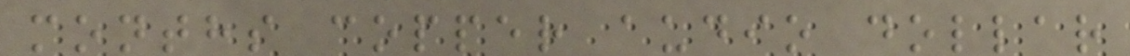months copper audio dollar
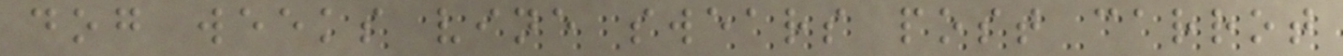dog weeks vine swears post carrot
